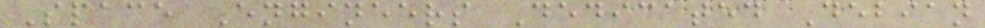Space Engineers Dedicated Debian
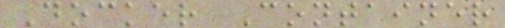Docker Container
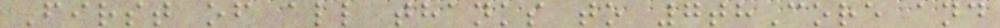First of all thanks to 7thCore and
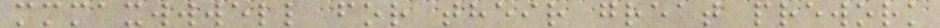mmmaxwwwell for their great prework
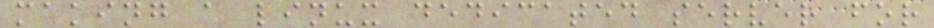making a linux dedicated server for
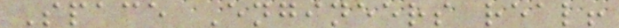Space Engineers real!
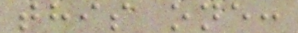this one:
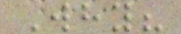Why?
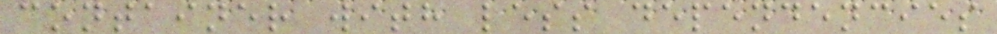container with less dependencies
